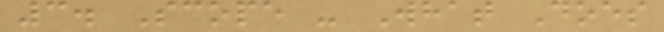3. Scope - What Does
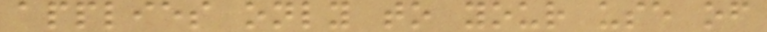applies only to your use of
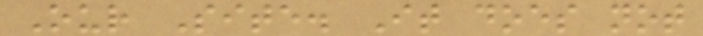Our Site. It does not
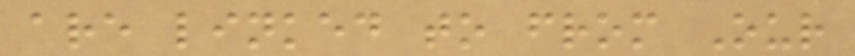are linked to from Our
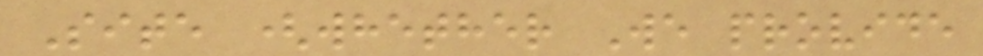Site (whether We provide
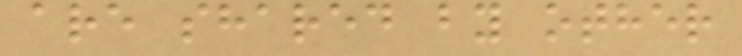are shared by other
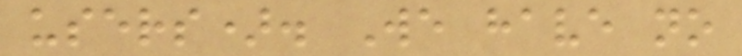users). We have no
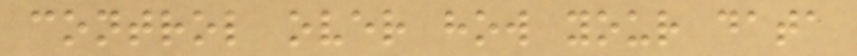control over how your data
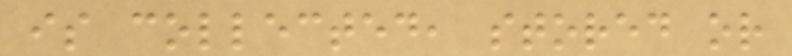is collected, stored or
